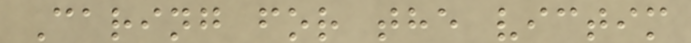Caring for the victim
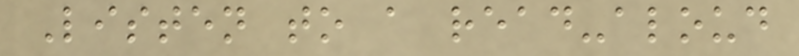Listen to a read-aloud
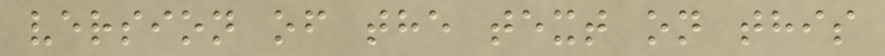version of the text on this
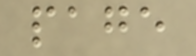page
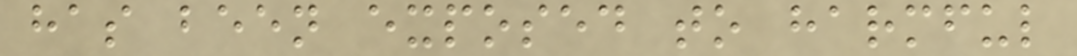has been exposed to harmful
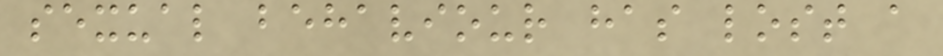sexual behaviour has lost a
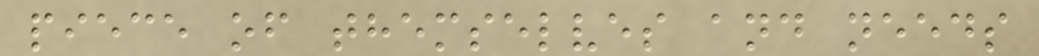piece of themselves and needs
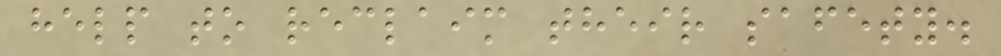help to reclaim their safety.
